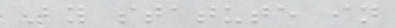By statute in
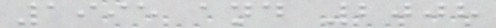1995 and 2008
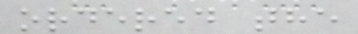ordered the
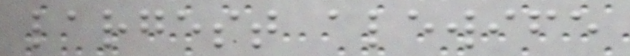largest alewife
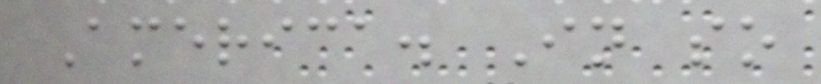America. In so
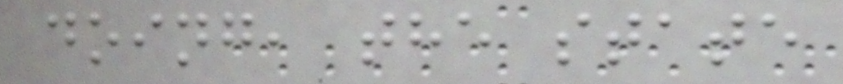doing, the state
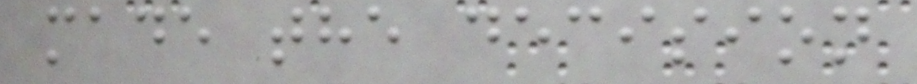made the decision
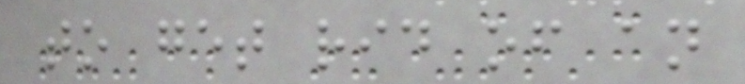to get rid of an
